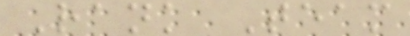Rank Team
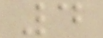4
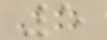5
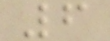6
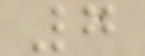7
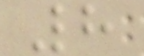8
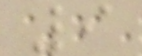9
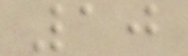10
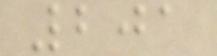201
